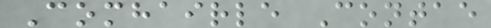Comhairle Contae
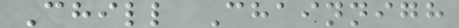Chill Chainnigh
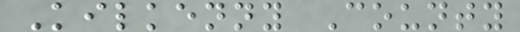Kilkenny County
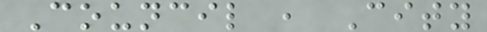Council , City
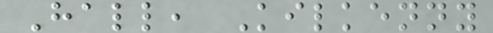Hall, Kilkenny
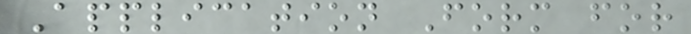Application Form for
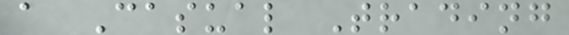a Casual Trading
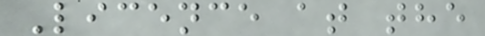Licence at the
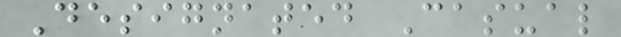Designated Casual
